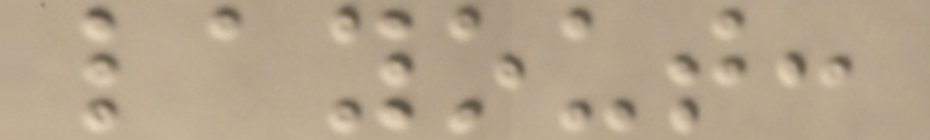layout:
